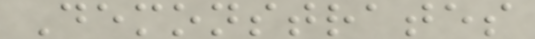Demonstrates
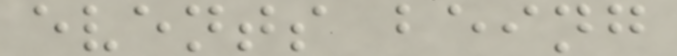events being
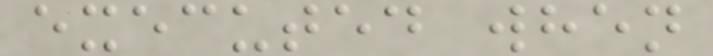executed when
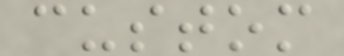custom
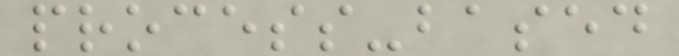process-based
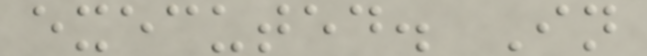executed. In
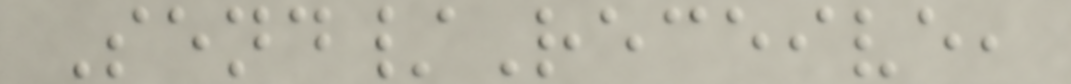Send/Receive,
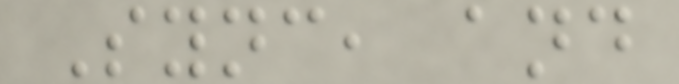Sync, and
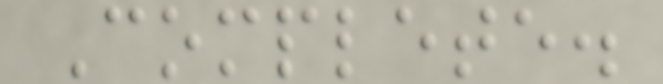Complete.
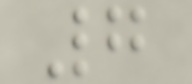7
